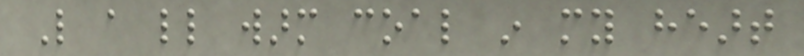Like a little warm coal in my heart
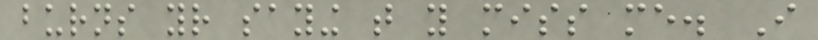burns your saying that you miss me. I
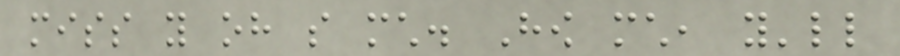miss you oh so much. How much, you'll
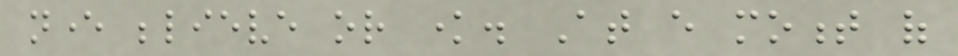never believe or know. At every moment of
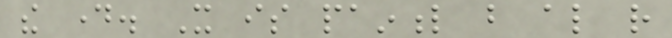the day. It is painful but also rather
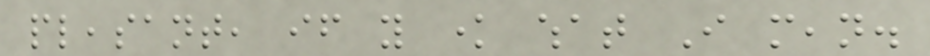pleasant, if you know what I mean.
